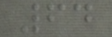64
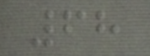68
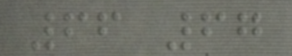66 67
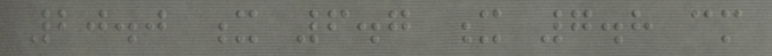20.0 x 6.7 x 7.8 cm
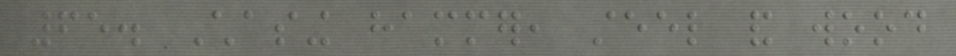65. Chasing hammer, steel and wood
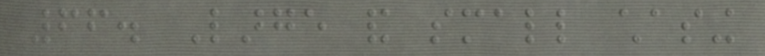66. Large and small chasing
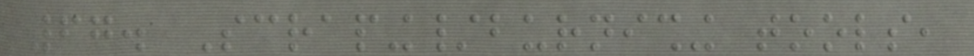67. Scraping/burnishing tools,
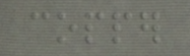copper
